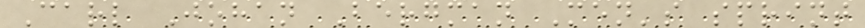Carl Johan Bergman Men's sprint
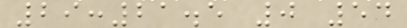29:21.5 0 54
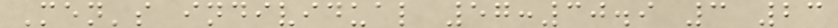Men's individual 57:30.9 3 23
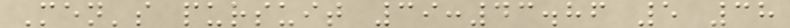Men's pursuit 39:43.86 5 38
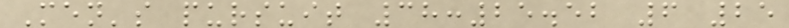Men's pursuit 38:25.52 6 25
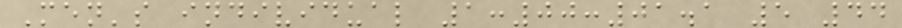Men's individual 1:00:01.1 5 44
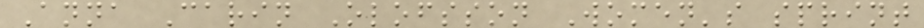Anna Carin Olofsson Women's sprint
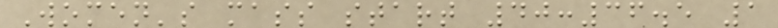Women's mass start 40:36.5 1
